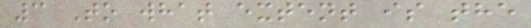3 To what extent is the
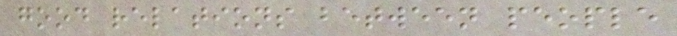good relations between people
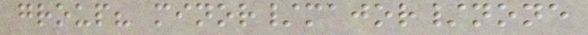group? minor/major/none
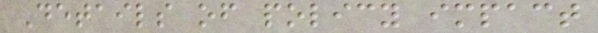Details of policy impact
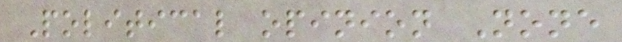Political opinion None
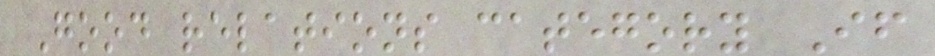Good relations category If
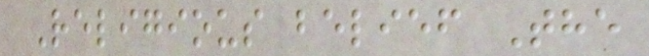Religious belief The
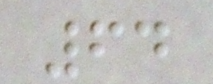64
